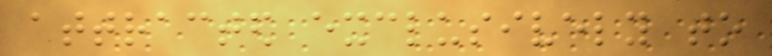attracted exclusively to
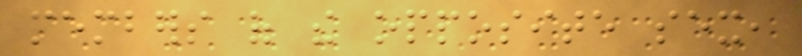members of the opposite sex,
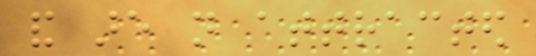and are not attracted
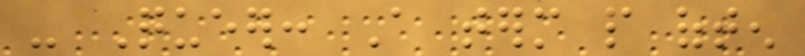- Queer: A term people often
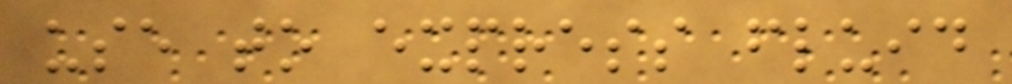use to express fluid
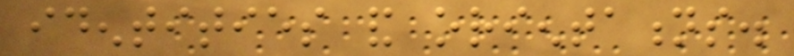identities and orientations.
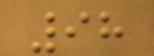98
